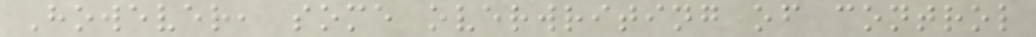However, some overwriting of control
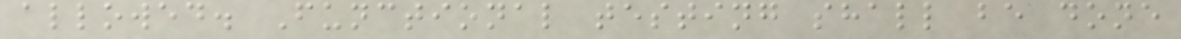allowed. Functional testing shall be done
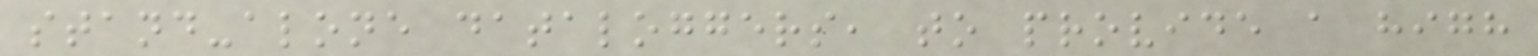stand-alone dataloggers, to provide a high
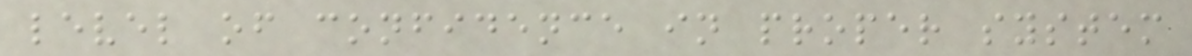level of confidence in proper system
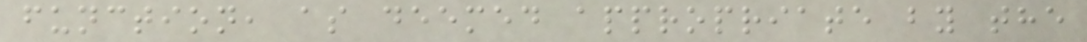function, as deemed appropriate by the
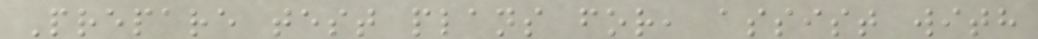Prepare test plans for, assist with
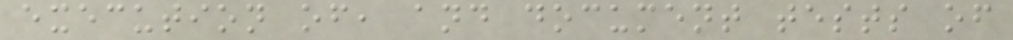execution of, and document tests of
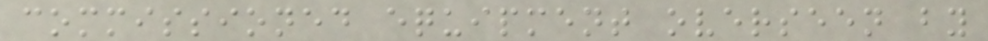commissioned equipment overseen by
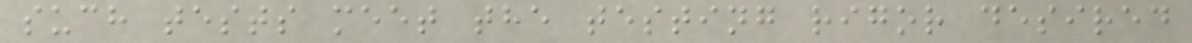such tests meet the testing rigor desired
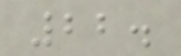22.
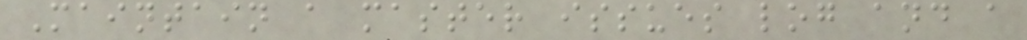Maintain a master issues log and a
